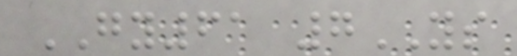GY61 7YS
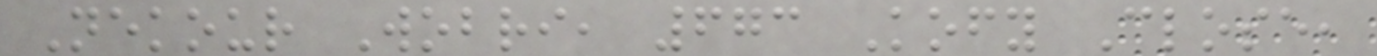Nekour Wobri, 673 Kofy Close,
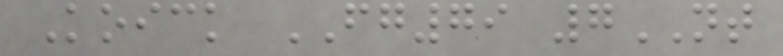Koick FG79 7NT
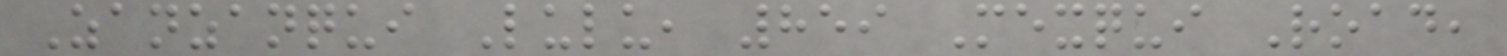Zanzanqui Lulu, 859 Mexqui Road,
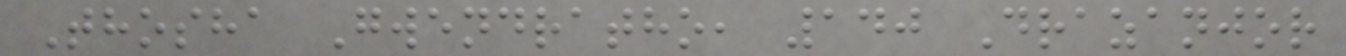Thosha Gwendratho, 140 Drazanjor
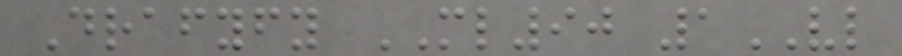Drafyfy ML90 1VL
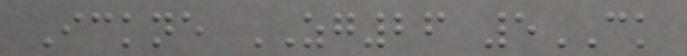Ickne ZG26 5CK
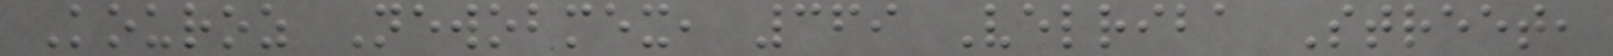Kouroz Newobmex, 369 Velriba Street,
